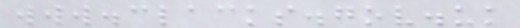www.clacks.gov.uk
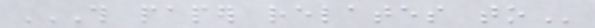THIS PAPER RELATES TO
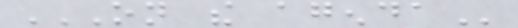ON THE AGENDA
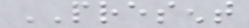PRESENT
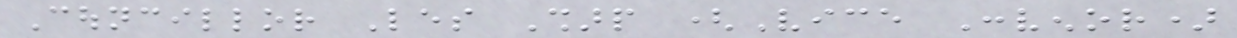Councillor Les Sharp (Vice Convenor)
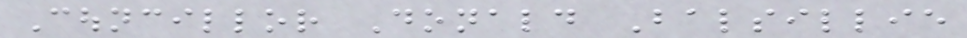Councillor Donald Balsillie
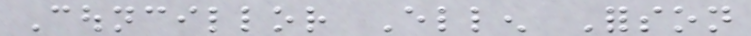Councillor Ellen Forson
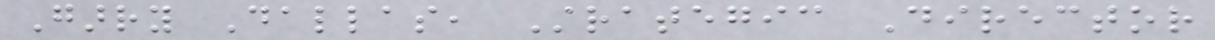Garry Dallas, Strategic Director
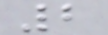2
